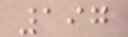197
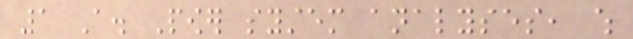1 A. Power system analyses, which
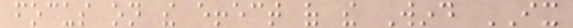focus on the effect of the Wind IX
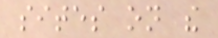sites on the
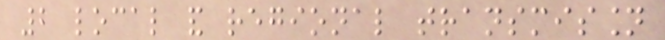2 local and regional transmission
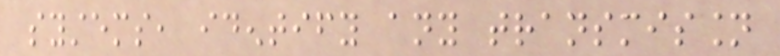systems, identify any transmission
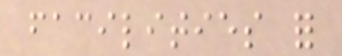facilities for
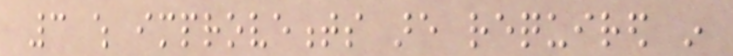3 which improvements are required in
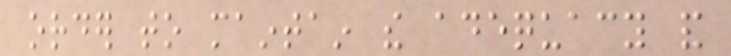order to maintain the adequacy and
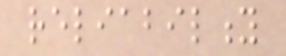reliability
